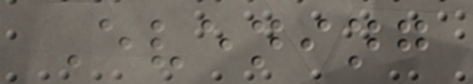Evening
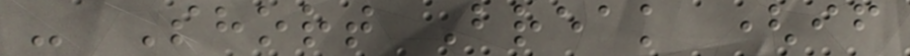- Short Break (if
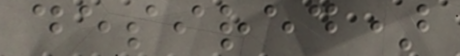desired)
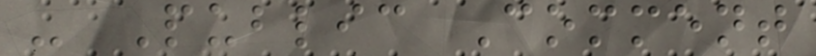- Public Comment
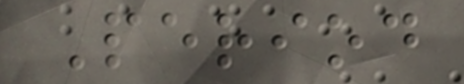Period
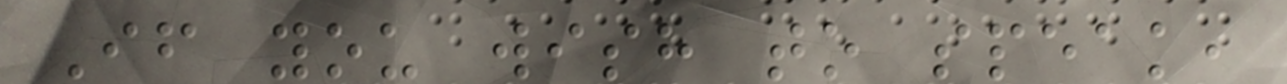If you wish to speak,
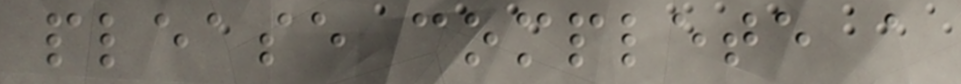please complete a
